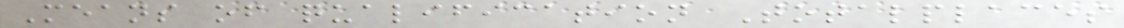Means of qualification Totalplaces
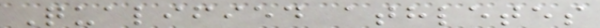Qualified athletes
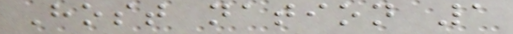Host nation 1
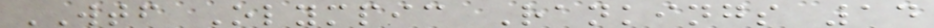WTF Olympic Rankings 14
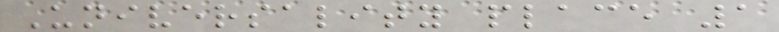Universality place 1
